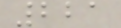221
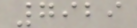7929
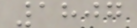1807
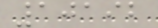10192
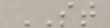ST
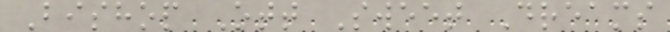Bishop Ott Sweet Dreams
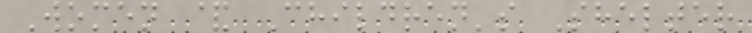Women & Children's Shelter
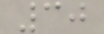30
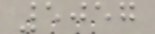5057
